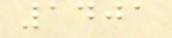1401
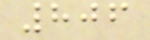806
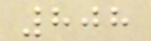808
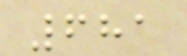681
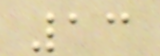13
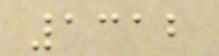1312
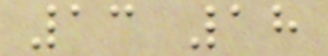13 18
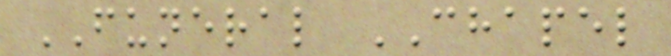FUNERAL CHAPEL
